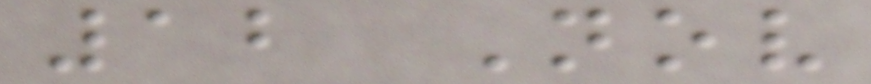12 Nov
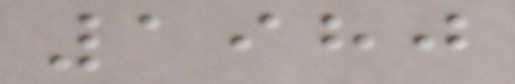1980
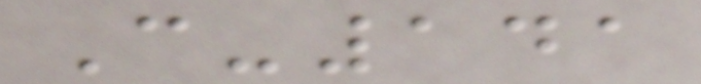C-141
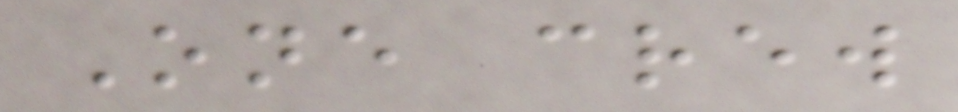One crew
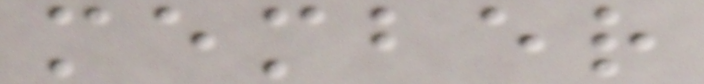member
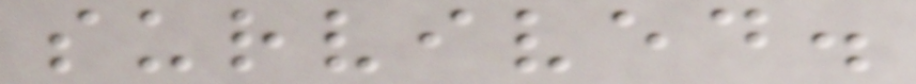survived.
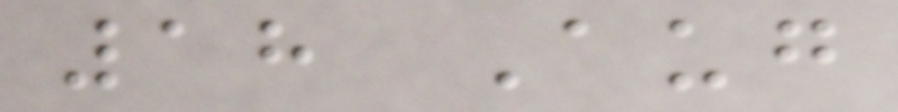18 Aug
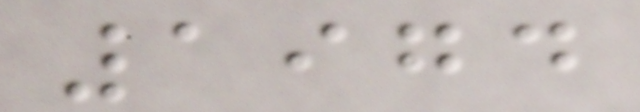1974
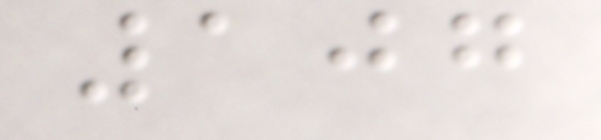107
